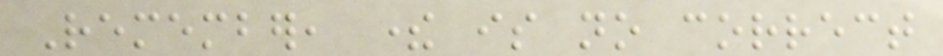Remember, there is no correct
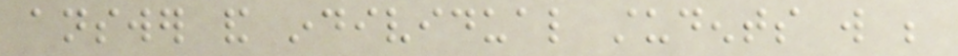answer and individual students will be
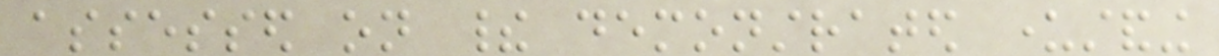assessed on their demonstrated understanding
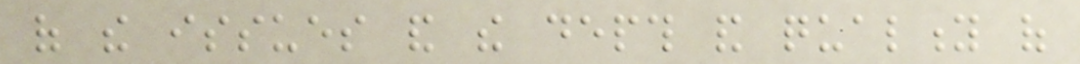of the issues and the depth and quality of
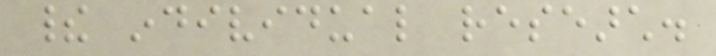their individual research.
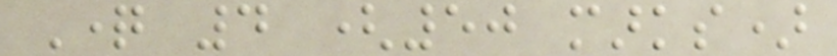Question 4 (50 marks)
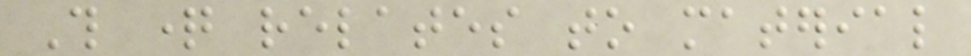This question relates to material
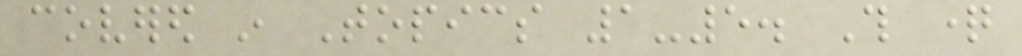covered in Topics 1-5. This question
